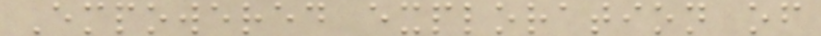Empowered exploration of
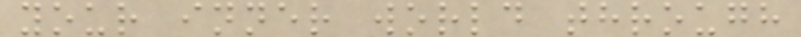your inner world through
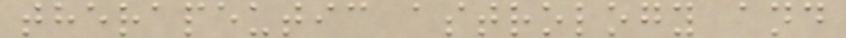therapeutic astrology and
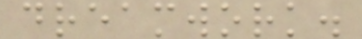dreamwork.
